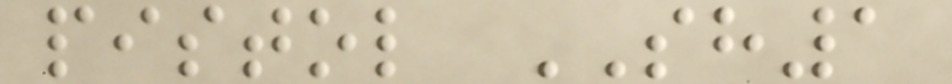pistol SH1
